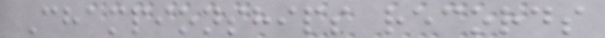Championships records
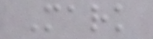Mark
